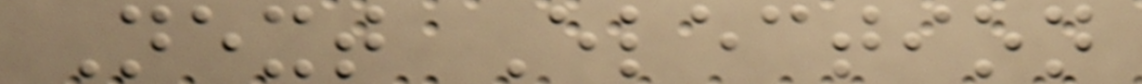Next Election
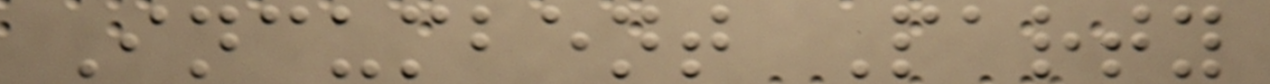Incumbent Party
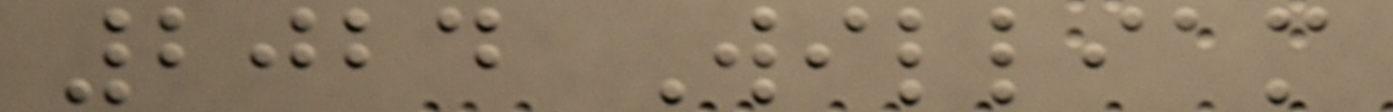2024 William
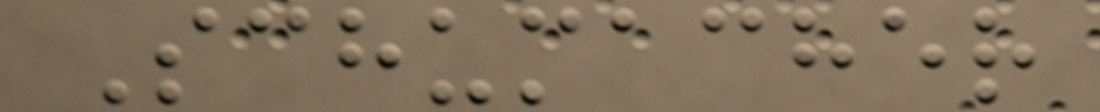Schumacher
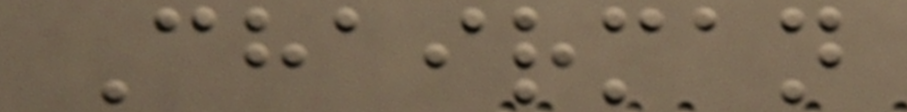Chairman
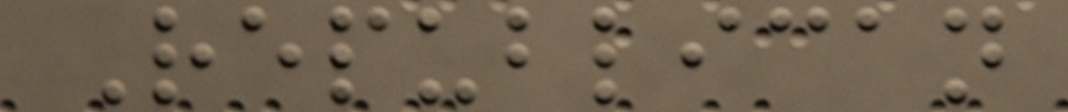Republican
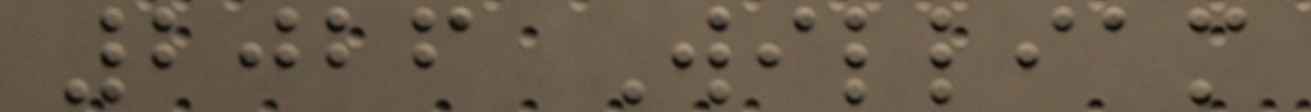2026 William
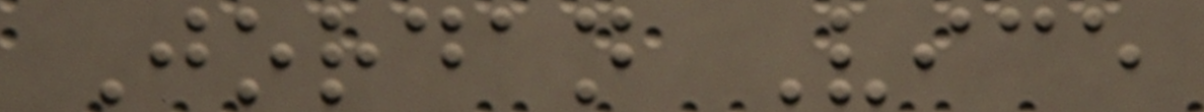Jordan Vice
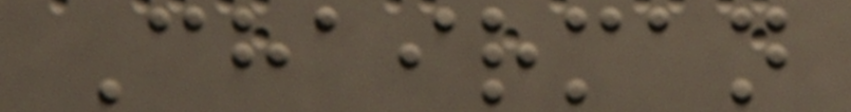Chairman
